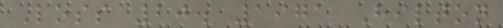Loss 20. 1971 Hilton
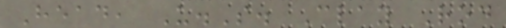Head, U.S. Clay Rod
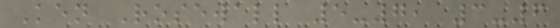Ken Rosewall 5-7, 3-6
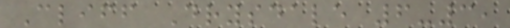Cliff Drysdale 6-3,
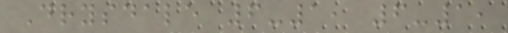Drysdale 6-1, 6-1,
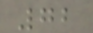72
